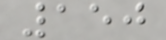150
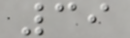39
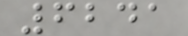6241
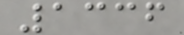1336
